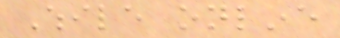While online
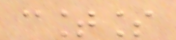countless
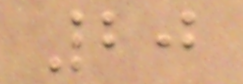20
